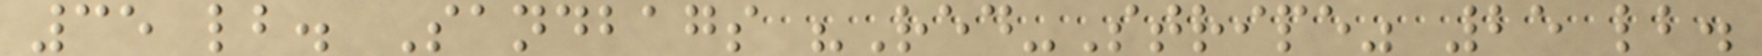35 lb. Sandbags "Red-Stripe" 25 lb.
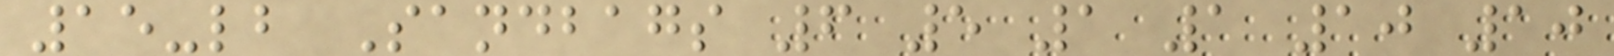15-lb Sandbags 6 5 1 1 10 10
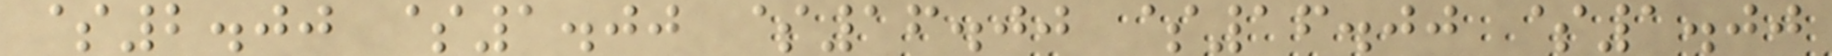$2.00 $1.00 $16.00 $16.00 $1.00
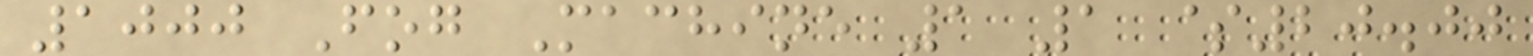1000 Fog Machine 1 1 $20.00
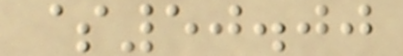$50.00
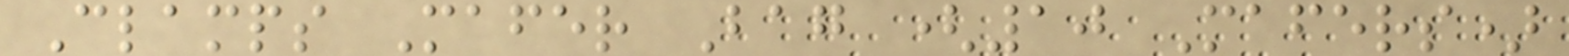Clamps Mafer Bag (10 Mafers)
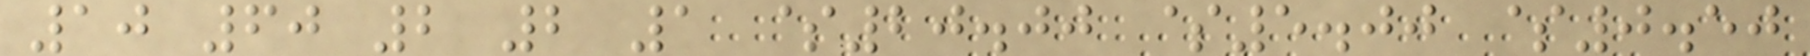10 60 2 2 1 $20.00 $5.00 $0.50
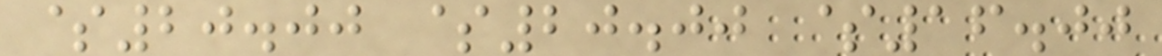$20.00 $20.00 $16.00
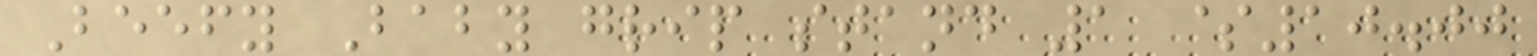Beefy Baby grip stand 1 $10.00
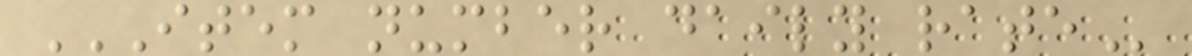ITEM NUMBER DAILY RATE
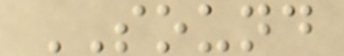SOUND
